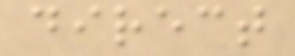direct
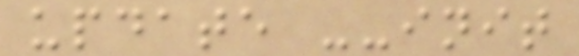update --init
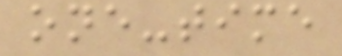one-time
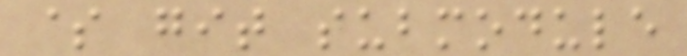$ git submodule
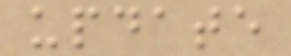update
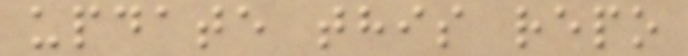update this repo
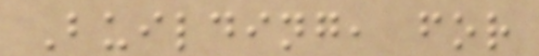Building, for
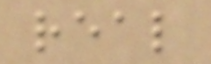real
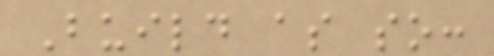Build as so:
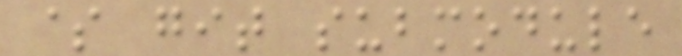$ git submodule
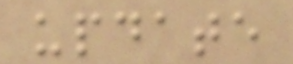update
